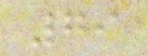79
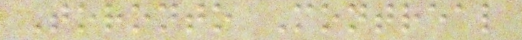Toronto Montreal
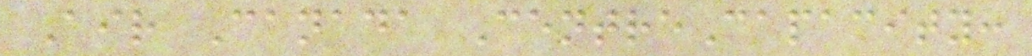Air Canada CentreCapacity:
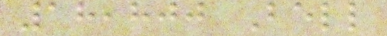18,800 Bell
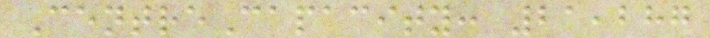CentreCapacity: 21,287
